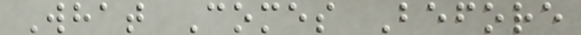What Comes Before
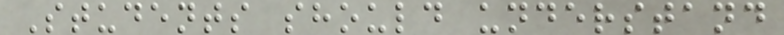Students should understand
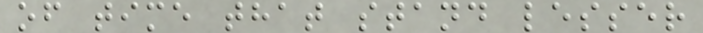of time that stand lesser
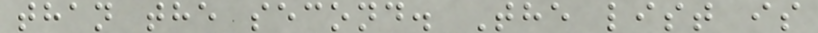than the second. The list is
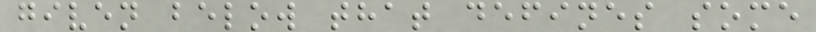given below that defines some
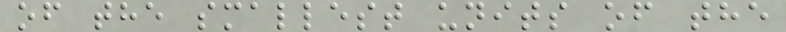of the smallest units of the
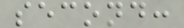second:
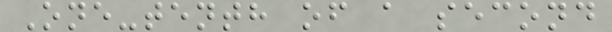One-tenth of a second
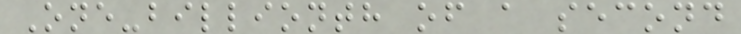One-billionth of a second
